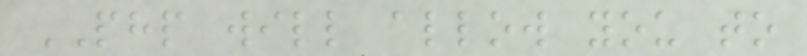PHP will allow you to
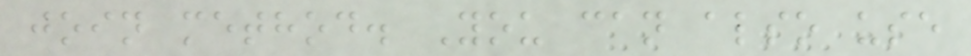join method. You can also use
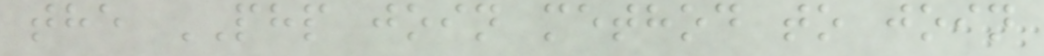the PHP join method to join
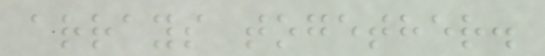arrays together.
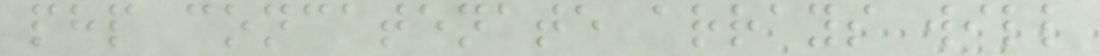php concatenate arrays will
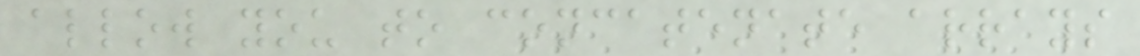allow you to concatenate arrays
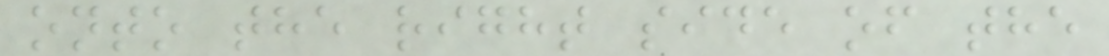onto the right side of the
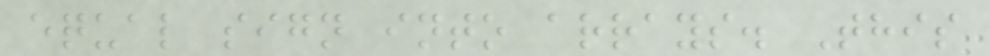equal sign into arrays. This
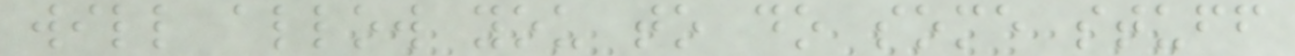will allow you to do some stuff
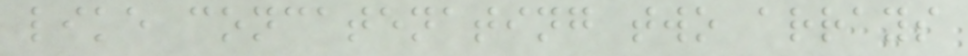like concatenating two arrays
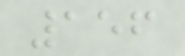156
